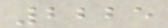2225
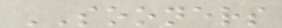SOONERS
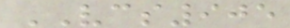VCS905
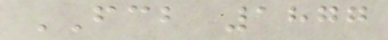FCB 1877
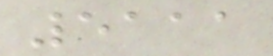5111
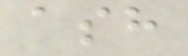ash
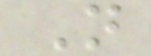N
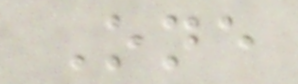One
